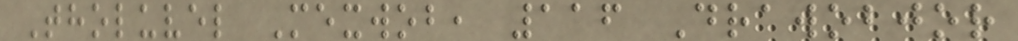Tholuvel Mexwob, 116 Drawobjor
